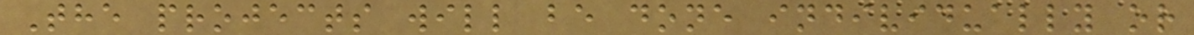The projects will be done individually or
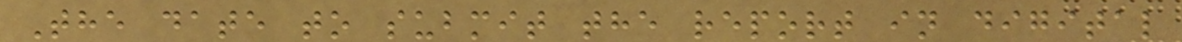The date to submit the report in digital
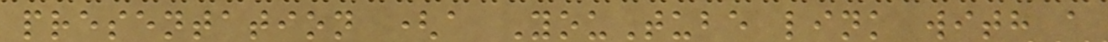presentation (a YouTube link with a
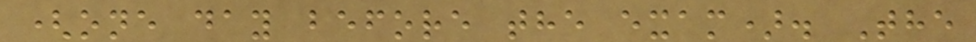(one day before the exam). The
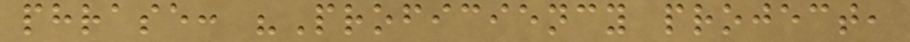phrase: "Proficiency project,
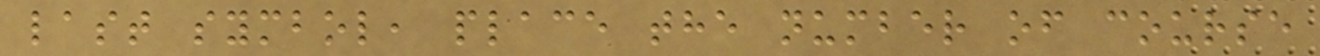last symbol, place the number of course
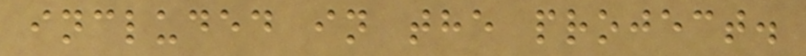included in the project.
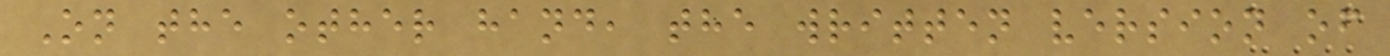On the other hand, the written version of
